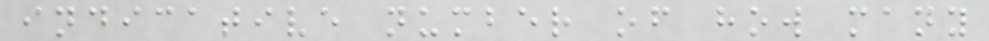indicative number of how many
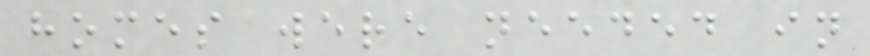homes were needed in
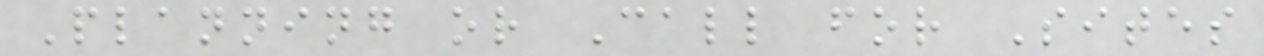Planning or Call for Sites
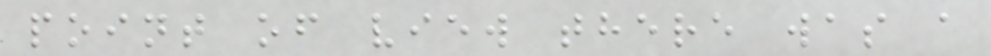point of view there was a
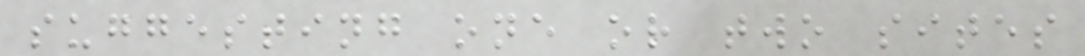suggesting one or two sites
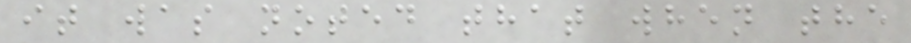it was noted that when the
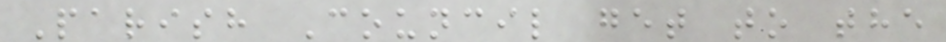Parish Council get to the
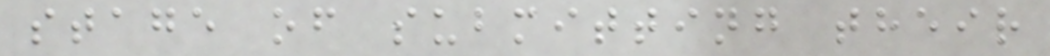stage of submitting their
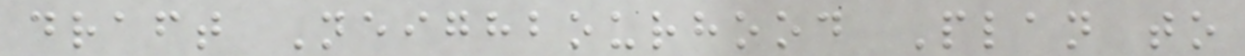draft Neighbourhood Plan to
